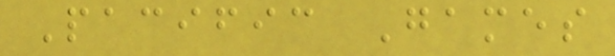Pacific Games
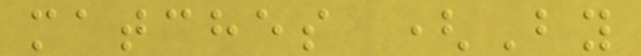matches (By
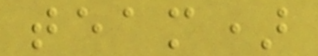team)
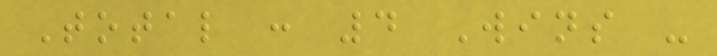Total : 4 Wins -
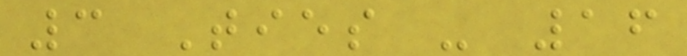3 Ties - 16
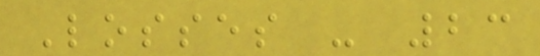Losses - 23
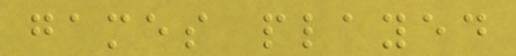games played
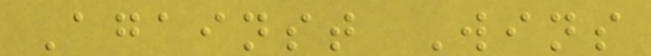Against Wins
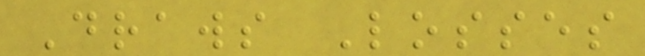Draws Losses
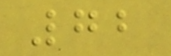72
